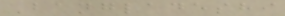Bangladeshi
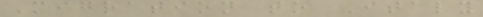Migration to Italy
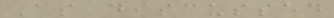As discussed
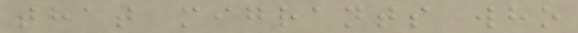that migrants who
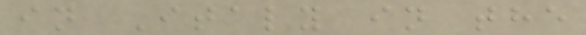in Italy in the
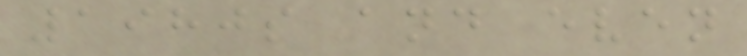1980s and even
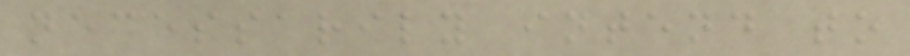necessarily intend to
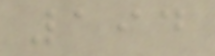194
